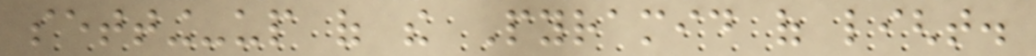setting-up of the Pyramid of light.
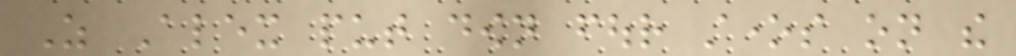As Alex put down four stones on the
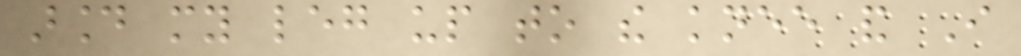around my leg up to the knee and I
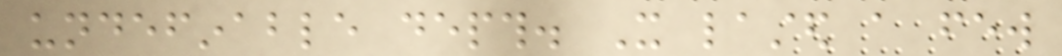undefinable depth. It lasted a few
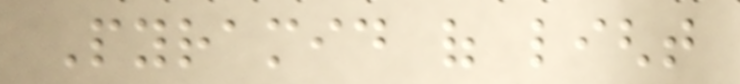Pyramid of light
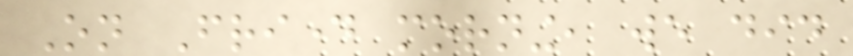On Friday morning, we did
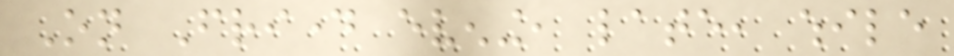On Friday evening, late, while
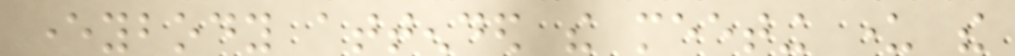everybody attended the meeting under the
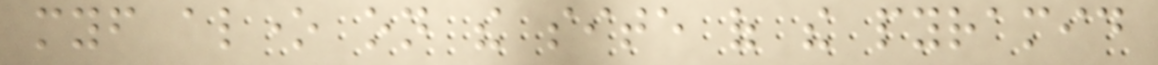myself alone on the site of the pyramid
